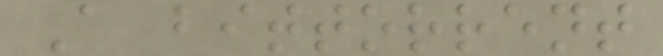A bittorrent
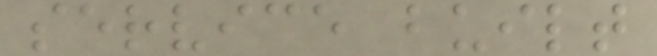service built
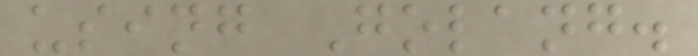using Golang.
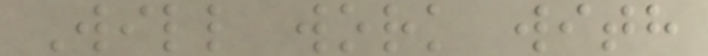Will work with
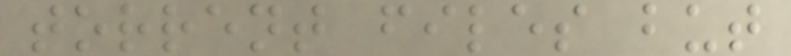torrent files but
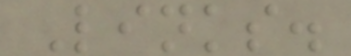Links.
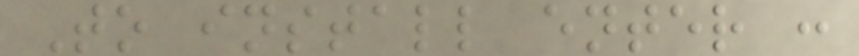To install enter :
